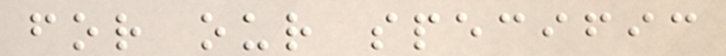for our specific
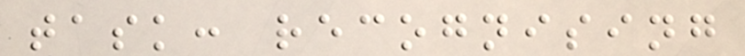task: recognising
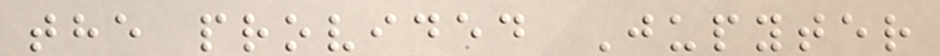the provided Jupyter
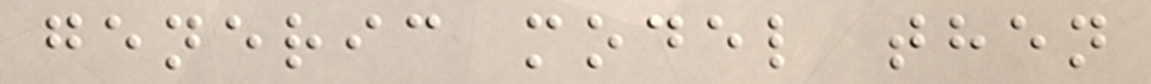generic model then
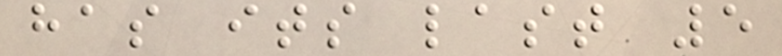has its last 5
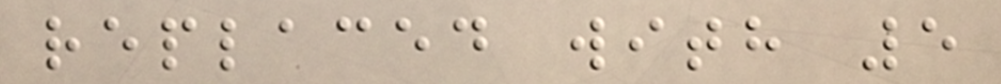replaced with 5
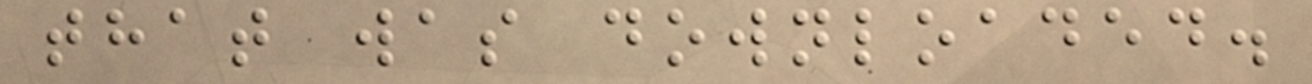that was downloaded.
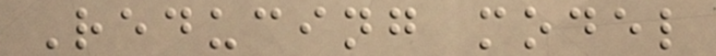Reducing model
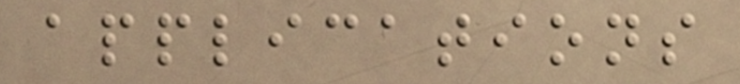applications
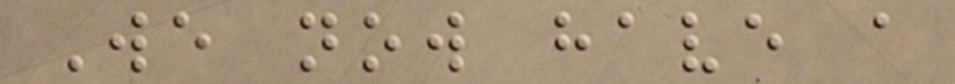We now have a
